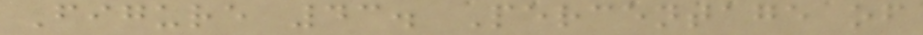Figure 43. Percentage of
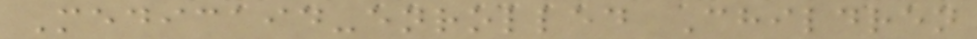Medicaid-enrolled Children
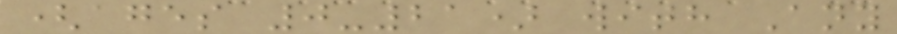(ages 0-21) with Any
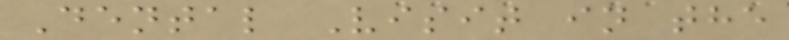Dental Visit in the
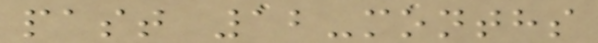past 12-months
